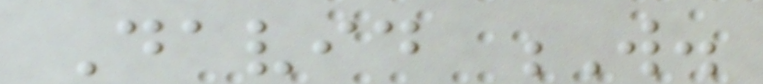David W.
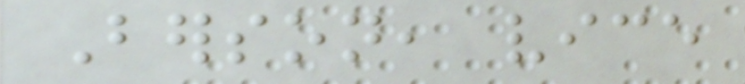Berson, vice
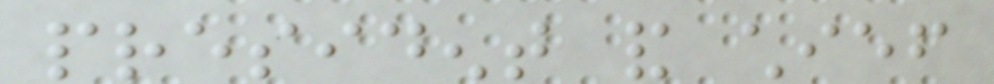president and chief
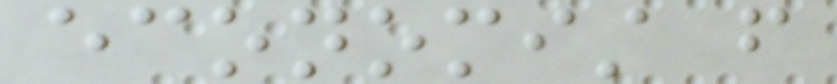economist from
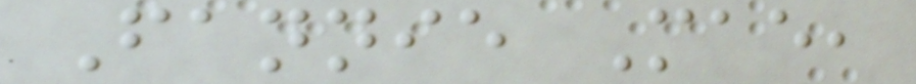Fannie Mae,
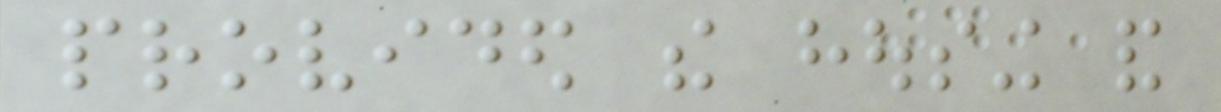provided the housing and
